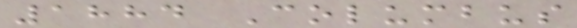1884 Columbus
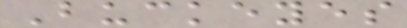Buckeyes
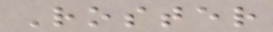Roster
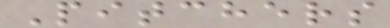Pitchers
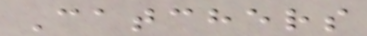Catchers
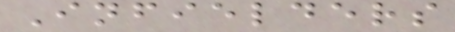Infielders
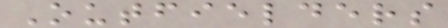Outfielders
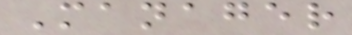Manager
